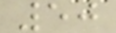50
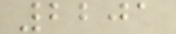2201
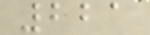221
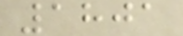1801
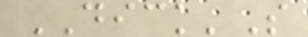DICK'S
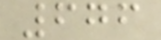676
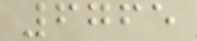6765
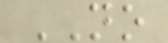NO
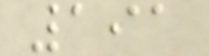191
